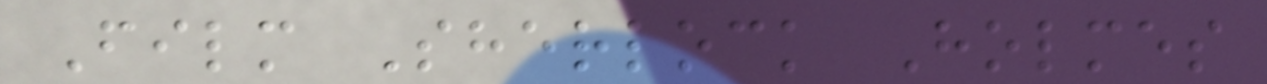Film Sherlock Holmes
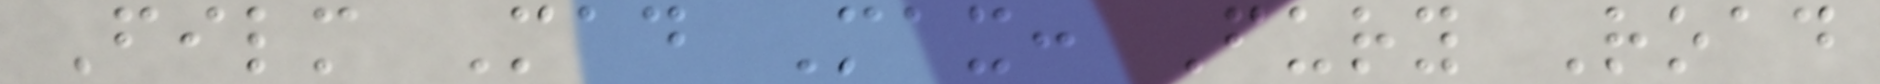Film Mad Max: Fury Road
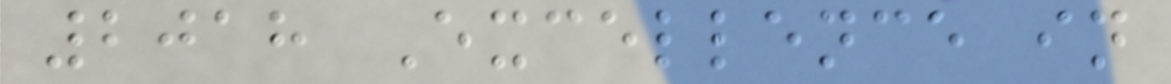2018 Excellence in
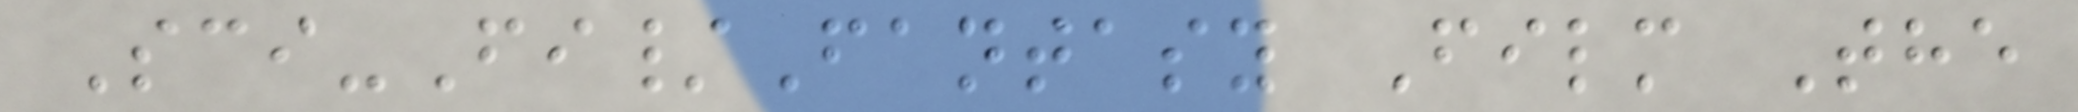Sci-Fi/Fantasy Film The
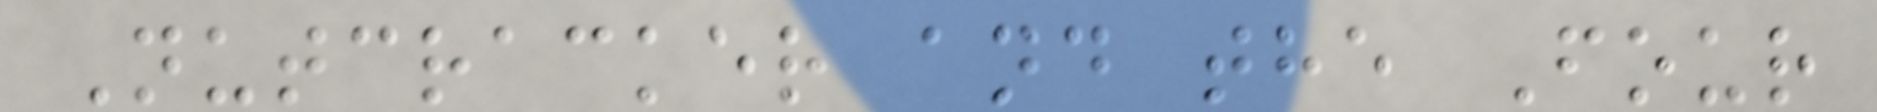Nutcracker and the Four
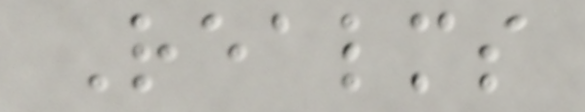Realms
